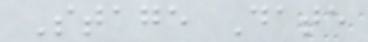Stage Date
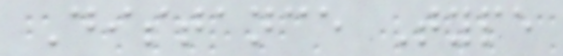Distance Type
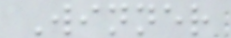Winner
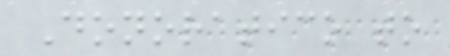Donoratico to
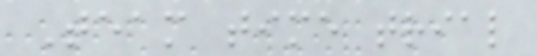Team time trial
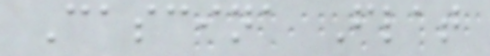Cascina Flat
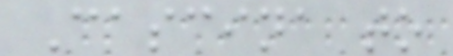Cascina to
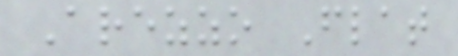Arezzo Flat
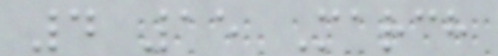4 15 March
